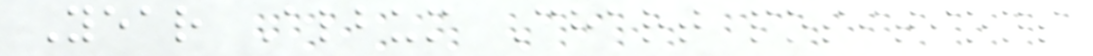Year Album Chart positions
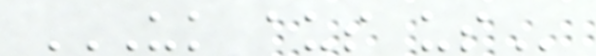UK AUS US
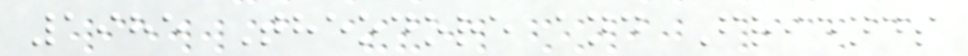1985 Theodore and Friends
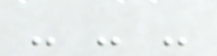- - -
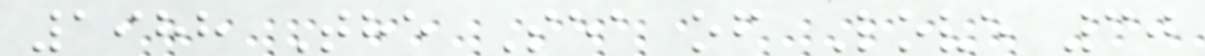1988 The Sea of Love 30
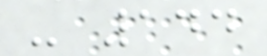- 144
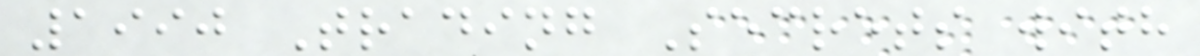1990 Trading Secrets with
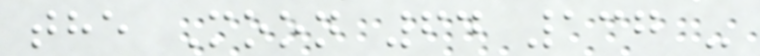the Moon 64 137 -
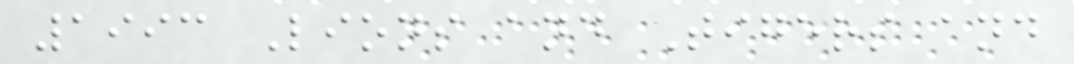1993 Lions and Tigers and
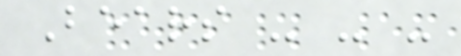Bears - - -
